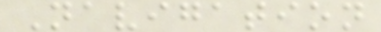Navigation
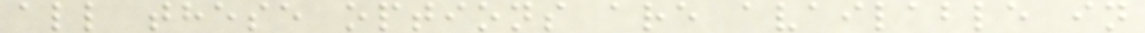all these options are available in
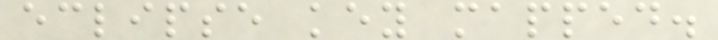eclipse key mapped.
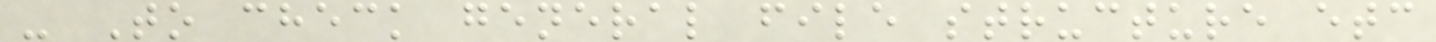- To check general file structure etc
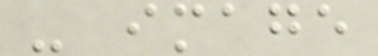- image
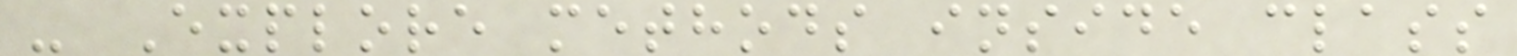- Explore methods inside class
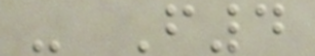- F4
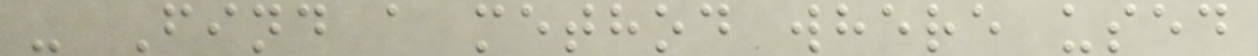- Find a method where used
